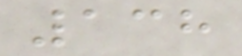138
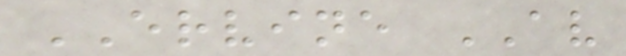ERVINE AV
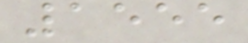1555
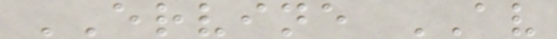ERVINE AV
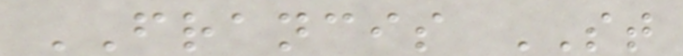FRANCIS ST
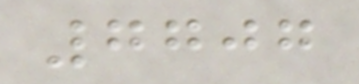7707
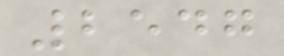2547
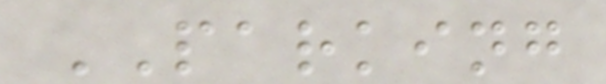PARKING
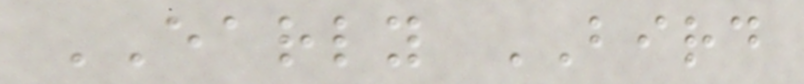EARLY BIRD
